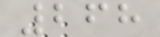268
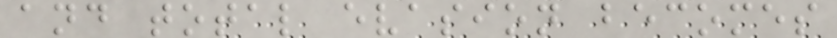and total evasion becomes
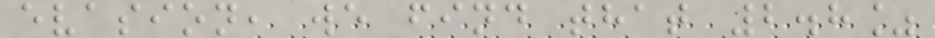evasion, we find that 2.8%
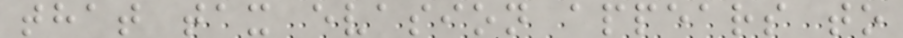that tax evasion appears to
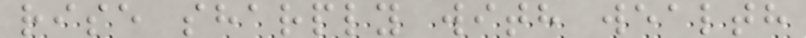rise sharply with wealth
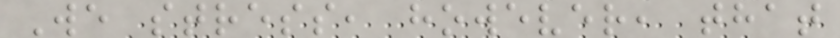We stress, however, that
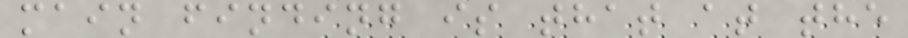main finding is that at the
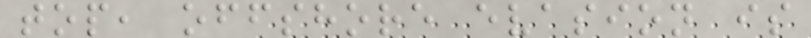top, offshore evasion is
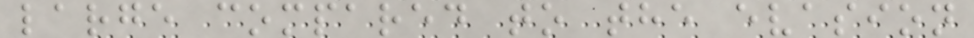large compared to the evasion
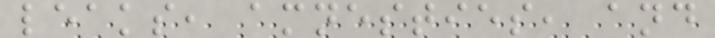leaks, amnesties, and
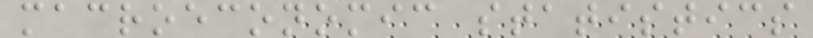macroeconomic statistics
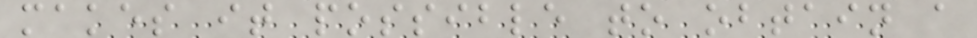makes it possible to obtain a
